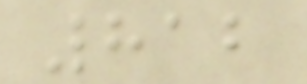812
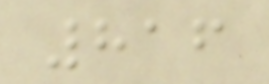816
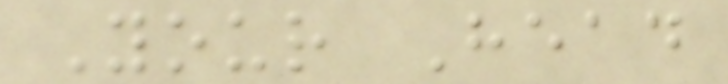Your Head
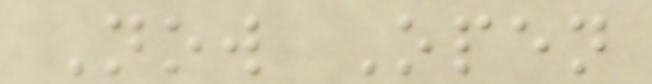Now Open
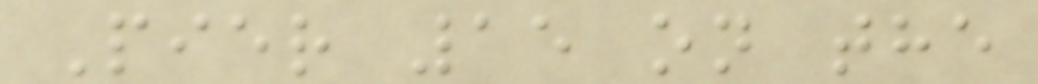Pier 15 on the
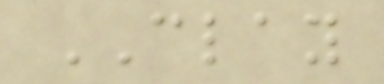CLAY
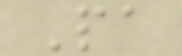Pa
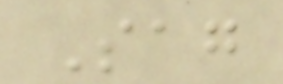Sag
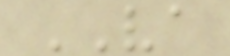VA
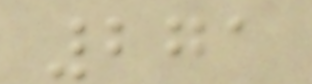271
